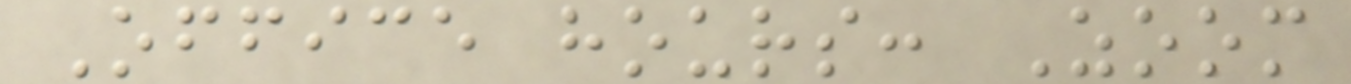Office hours: Zoom
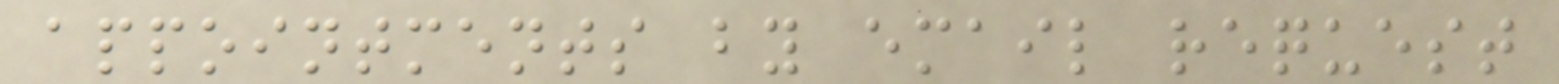appointments by email request
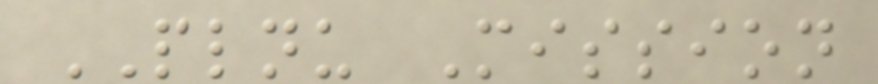PLNU Mission
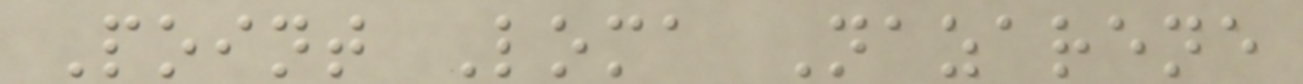Point Loma Nazarene
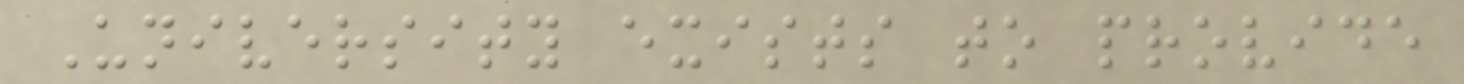University exists to provide
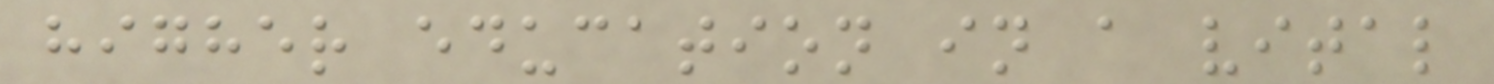higher education in a vital
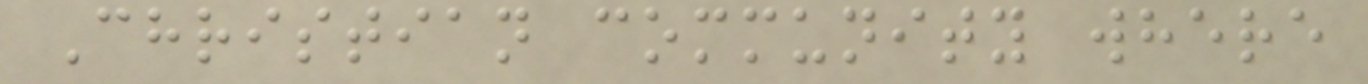Christian community where
